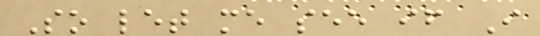So let me see if I
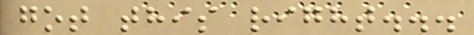got this right...
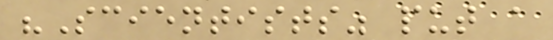"Scientists" put a
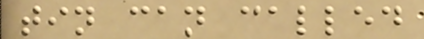tin can called
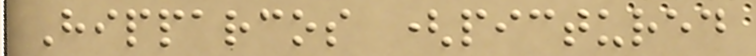Hipparcos (pictured
